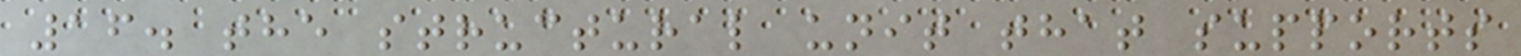16. the structural unit that supports
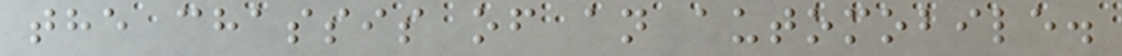the chassis of an automobile.
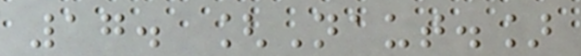17. [Naut.]
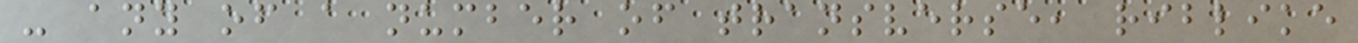- any of a number of transverse, riblike
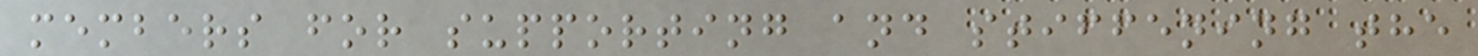members for supporting and stiffening the
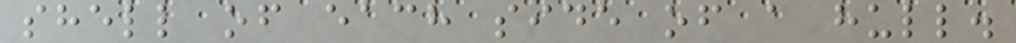shell of each side of a hull.
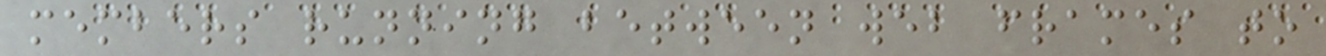members running between web frames to
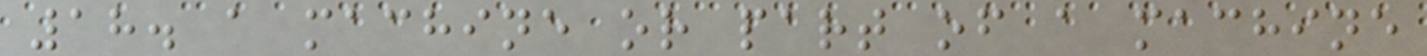18. a machine or part of a machine
